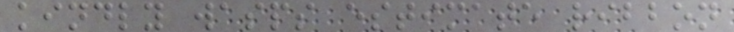kindly wasps estimate ribbon
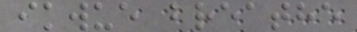ikwue breathe
